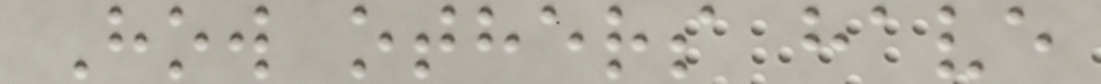How others have
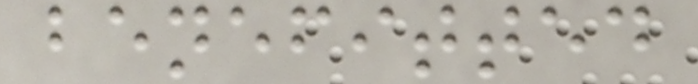benefitted
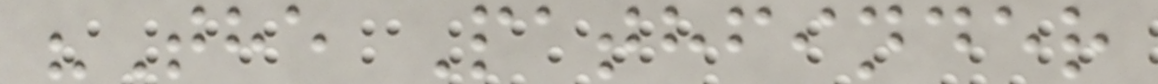"The Pathfinder
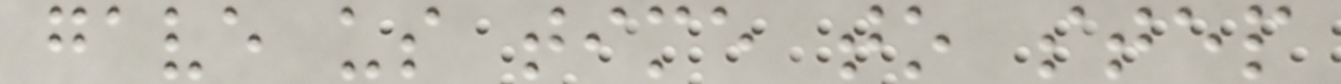gave us time to step
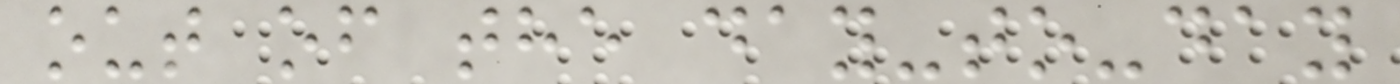out of the day-to-day
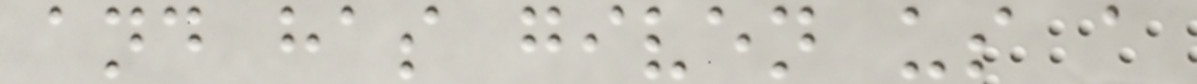and has given us a
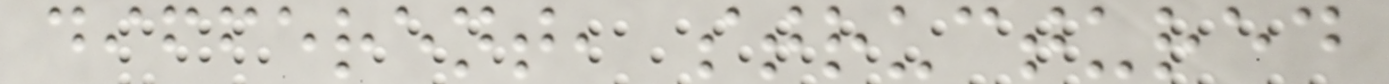different, structured
